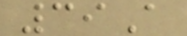39A
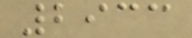2933
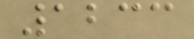1233
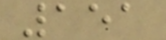151
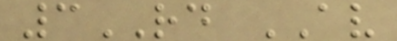3RD AV
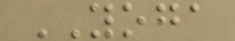YOGA
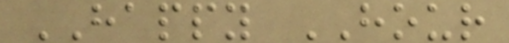HAPPY HOUR
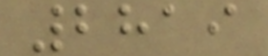2819
